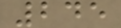245
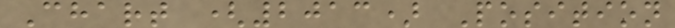Chart (2013) Position
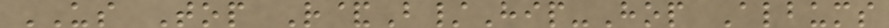US Top R&B/Hip-Hop Albums
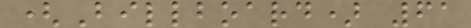(Billboard) 61
